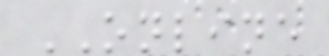ONLINE
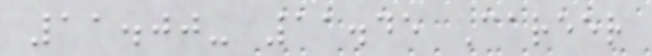11.00- 11.45 Career
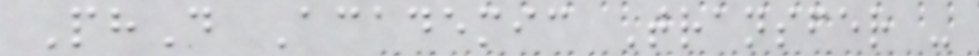PhD Academic Transfer -
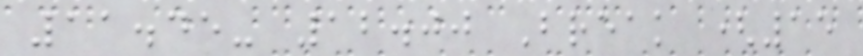11.45- 12.00 Break (15
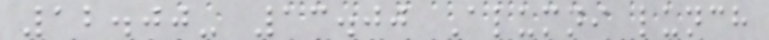12.00- 13.00 Alumni lunch
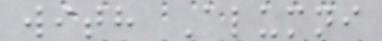with Alumni
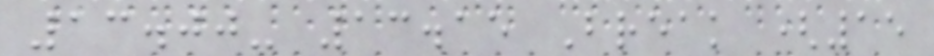13.00- 13.15 Break (15
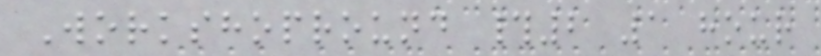Workshopround #2 1 hour
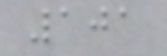101
